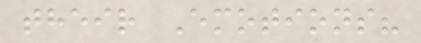their Emotions?
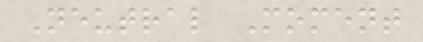Neutral Moment
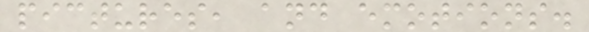pictures, and emotions.
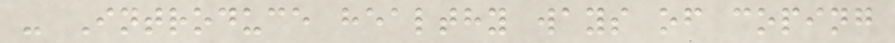- Introduce healthy ways of coping
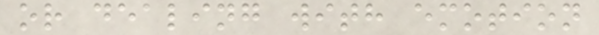or dealing with emotion
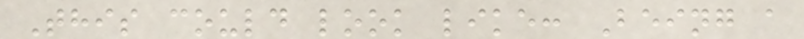This could look like: Being a
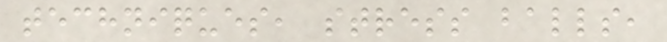techniques, stress balls,
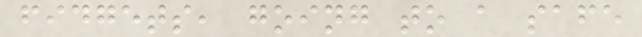fidgets, going to a safe
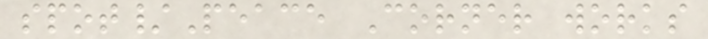spot/Peace Corner works
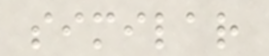similar
